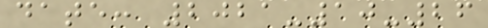date: 2021-10-26
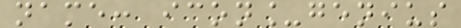name: icon_genius
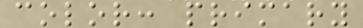color: primary
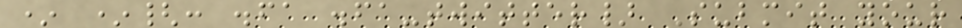* *{: .fa .fa-twitter} Submit your
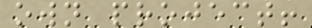own project!
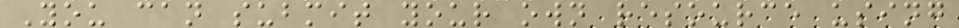You can submit your own resource using
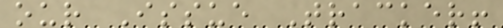our Issue Tracker!
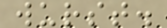wurst.
